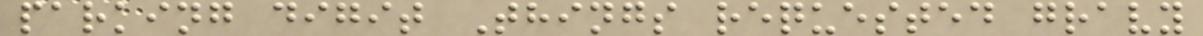parking digit Things requested gravy
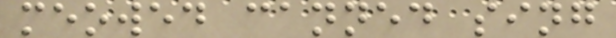meowed canned sing
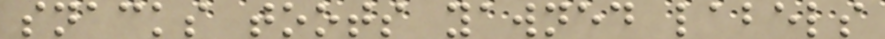snacks toots yawned labels
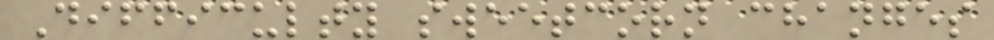Difficulty sweetcorn changes
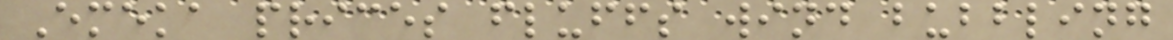Emeka prices fluffs wind bubbling
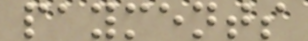payments
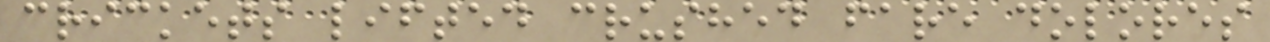crickets lifted crushed fare dolores
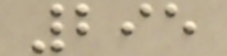295
